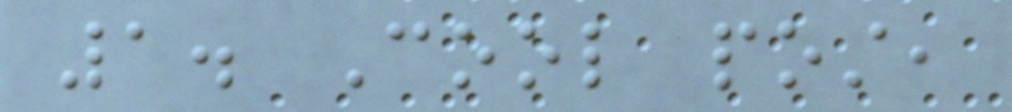1. Cool post,
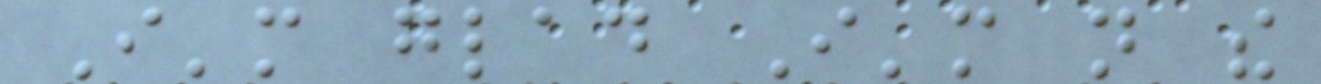I'm glad I'm not the
